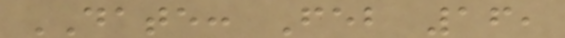DATE: Feb 16,
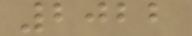2022
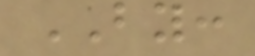BY:
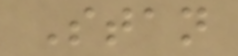Stan
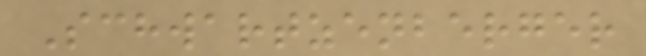Schwartzenberger
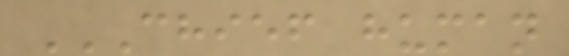CHIEF HUMAN
